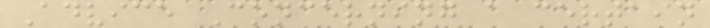Advice Concerning a certain
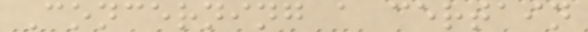Concerning a certain
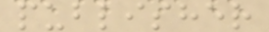publisher
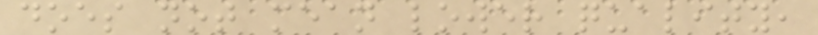does not mean lower quality,
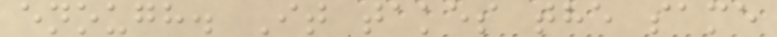enough. It takes the same
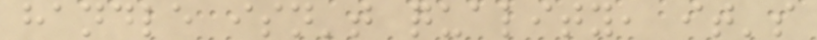handle isn't quality, it's
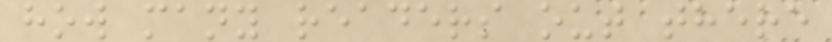how many readers out there
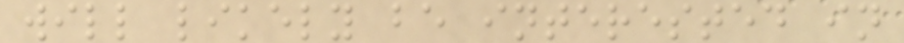will likely be interested in
